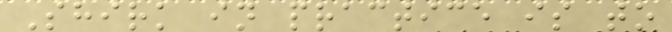Shirk in practice is to
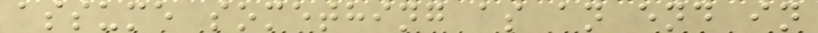assume something as an end in
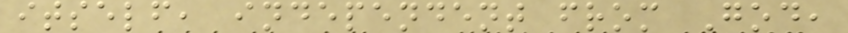itself, independent from God,
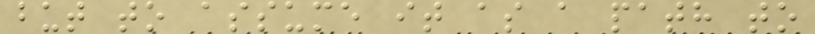but to assume it as a path to
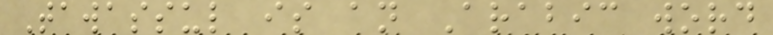Tawassul is an Arabic word
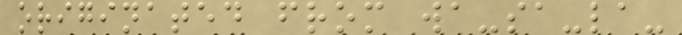originated from wa-sa-la-
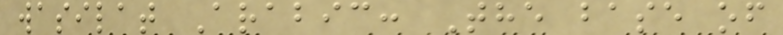wasilat Arabic: The base of
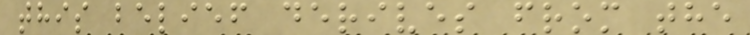this belief derives from the
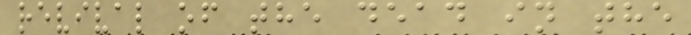revival of the dead in the
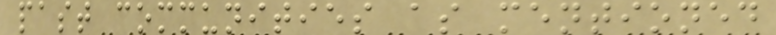past communities as mentioned
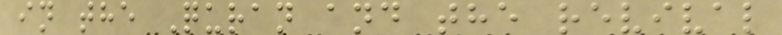in the Quran and the revival
